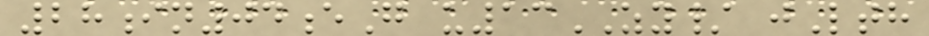28in04eG u13ZY/ jLth
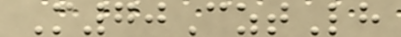M70CztLh
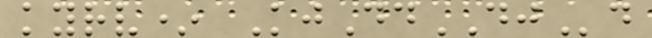kyrv* KjDdDJd
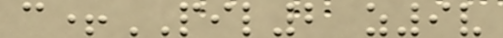c+PIL2 z9v
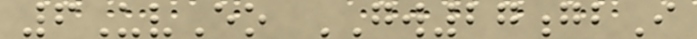6UvEo GW27gbI
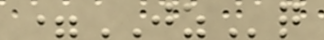=JZq
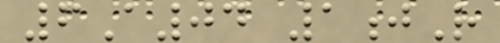6A04 1jR
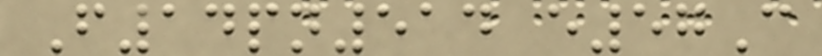F14pn514 e57C
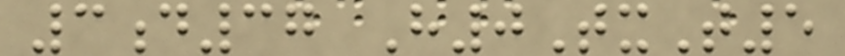3d37 H0TxT5
